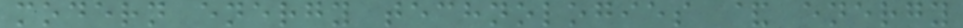modern energy technologies & energy
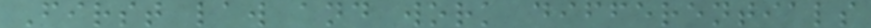First law and work differentials
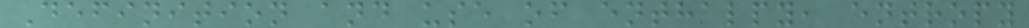Definition and use of enthalpy, entropy
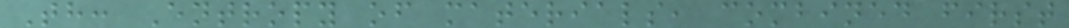Th: Entropy of materials, combined first
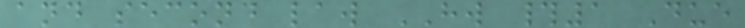and second law HW #1 Due
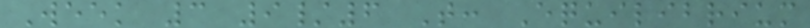Week 3 9/6 T: Equilibrium
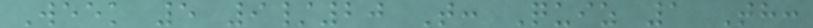Week 5 9/20 T: Quiz 1 Th:
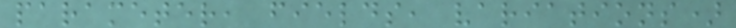parameter, fields, variations)
